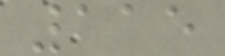115
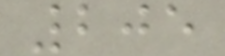205
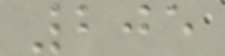205
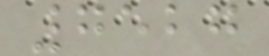7527
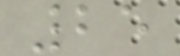25
